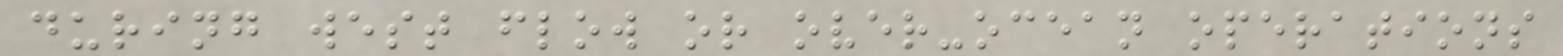during west flow or over-ocean operations
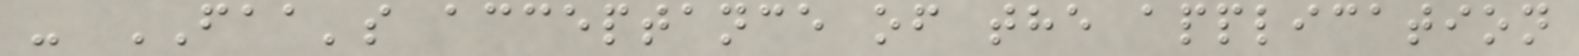- FAA's acceptance of the application
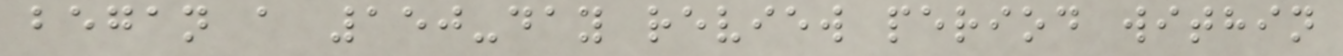began a 150-day review period within
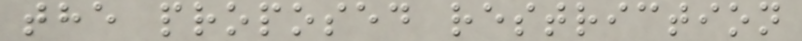the proposed restriction
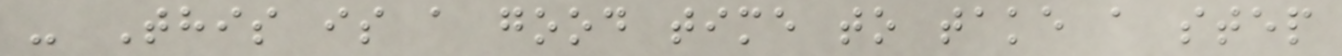- This is a good time to take a step
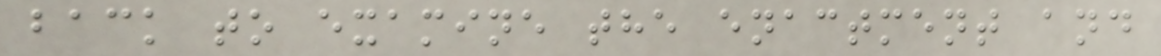back to examine the enactment and
